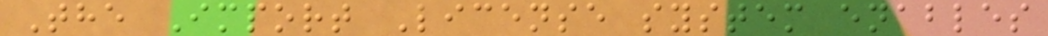The Import License system enables
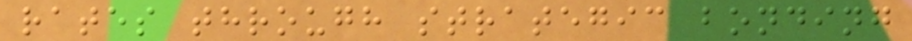rates through strategic bonding
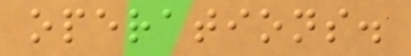operations.
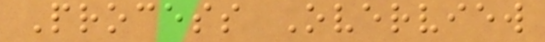Process Overview
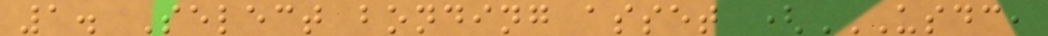1. Select bonding asset (USDC,
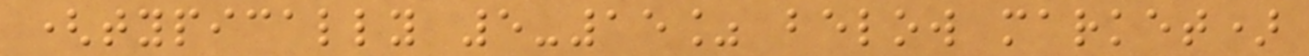(typically 5-15% below market)
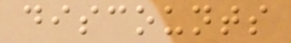discounts
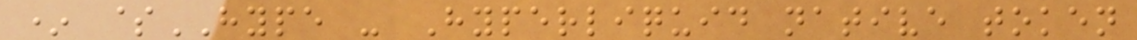* $HYPE - Hyperliquid native token
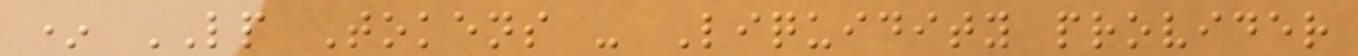* LP Tokens - Liquidity provider
